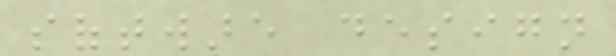software design
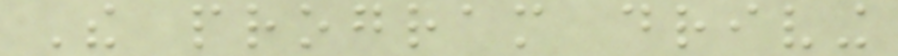The program driving
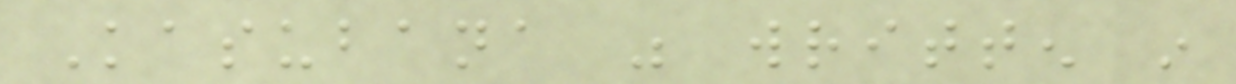Kasubana was written in
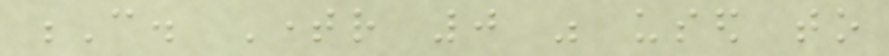C. Timer 0 was used to
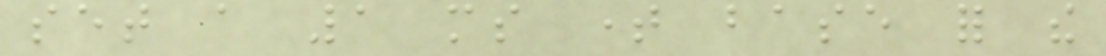set a 1 ms time base for the
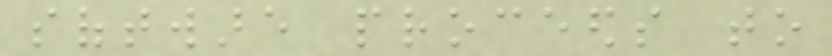software proceeds to
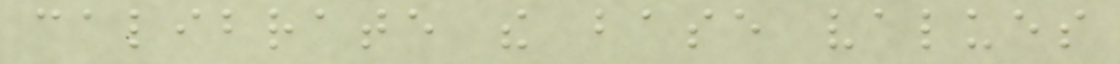calibrate the base values
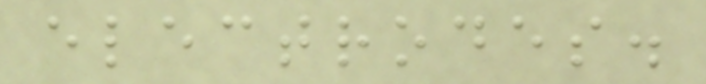electrodes.
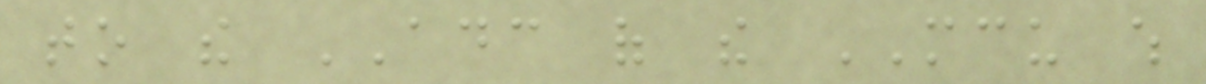to the ADC of the MCU which
